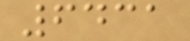6431
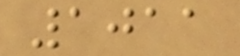1011
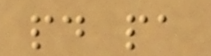pd pa
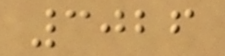3026
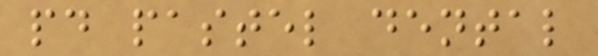pd pastel dental
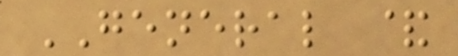GENERAL &
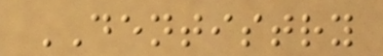DENTISTRY
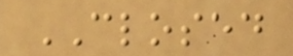CLOSED
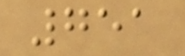751
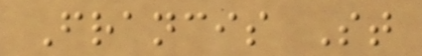Francis St
